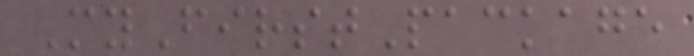MyFirstPackage
